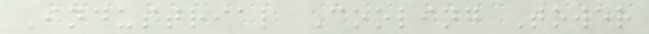Industrial Cooling Tower
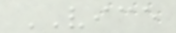VICE
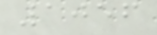1056
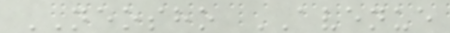NEOSHO AVENUE
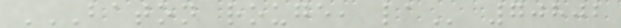BATON ROUGE, LA 70802
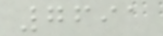7691
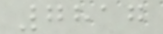7817
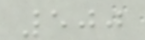500
